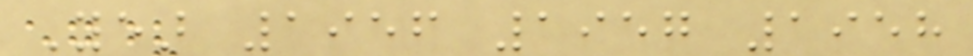Year 1956 1957 1958
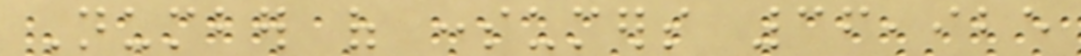Number of consumers 36,925
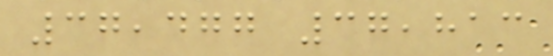37,477 37,813
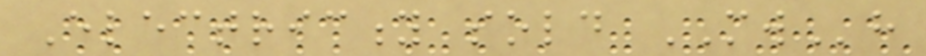Electricity sold MWh
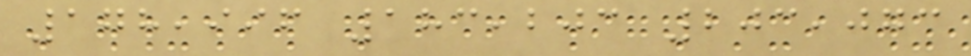178,996 183,203 203,073
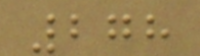278
